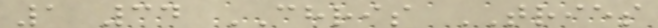1 34 CHRIS TRIES
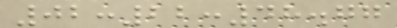02:22:48.77
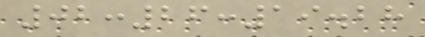02:26:19.28
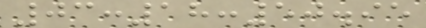03:18:50.95
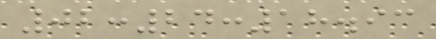02:24:18.93
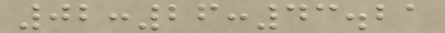02:26:43.21
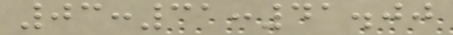03:31:41.00
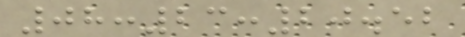08:23:20.52
